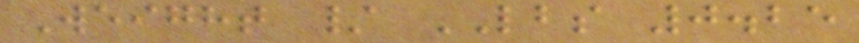Weight / LBS 0.25
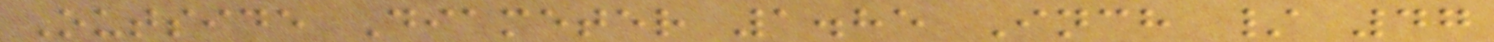Outside Diameter 1.85 Inch / 47
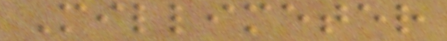Millimeter
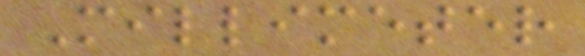Millimeter
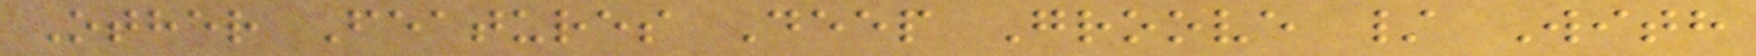Other Features Deep Groove / With
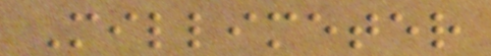Millimeter
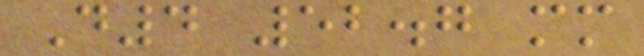D4 52.7 mm
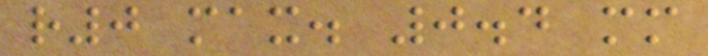r0 max. 0.4 mm
